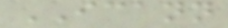ICANN
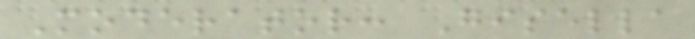Moderator: Gisella
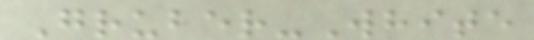Gruber-White
